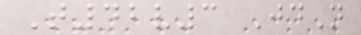T42v3 JdN
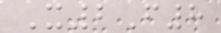X2F8
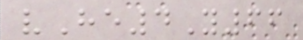vHe4Y66
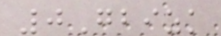0Gbizk
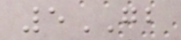5GB
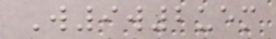W9w2uem
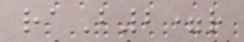raB2=r
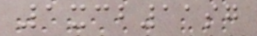1xcb11sg
